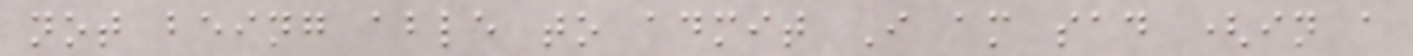not being able to admit I am sad (in a
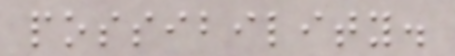possibility.
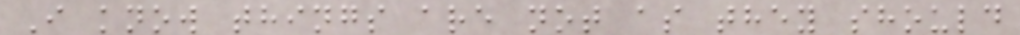I know things are not as they should
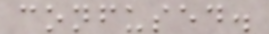confused.
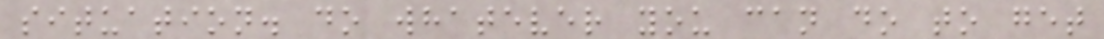situation. do whatever you can do to get
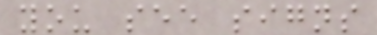you see signs
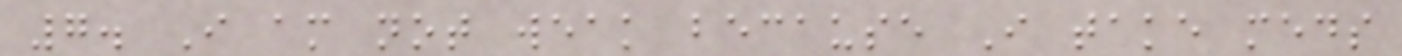7. I am not weak because I take meds
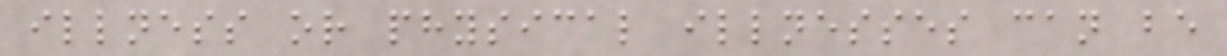illness or physical illnesses can be
